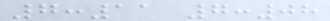7:11 7:08
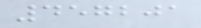457201
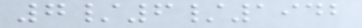7/6/1942
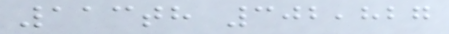113th 302,827
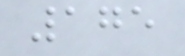175
